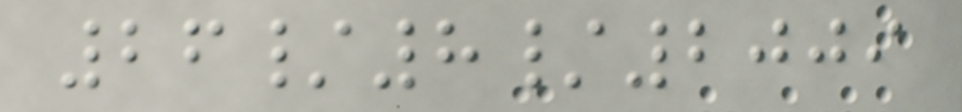26/8/2009
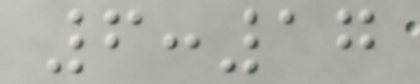6:17
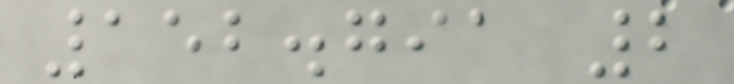152.791 2
